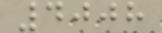4008
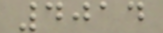4014
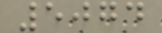5074
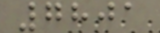7801
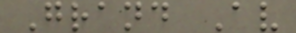Grand Av
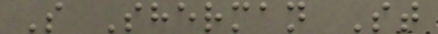S Sherman St
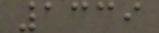1339
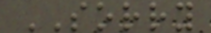SORRY
